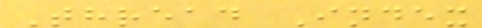Thread Index
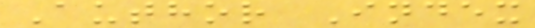Author Index
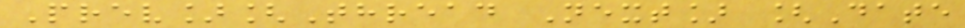Prev][Thread Next] [Date
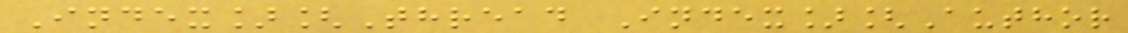Index][Thread Index][Author
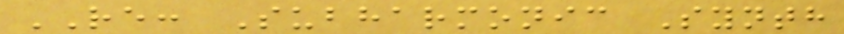RE: Subharmonic Synth
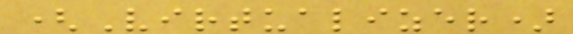(Virtualizer)
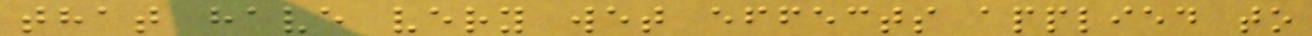that have very wet effects applied to
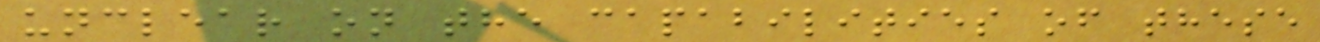unclear on the capabilities of these
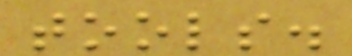tools.
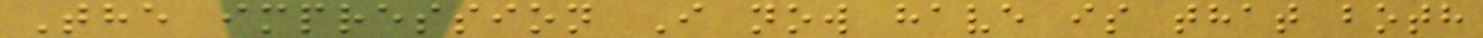The impression I now have is that both
